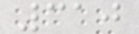310
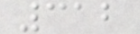312
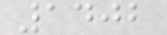1402
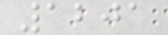1201
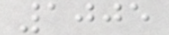1005
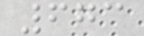673
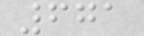671
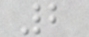2
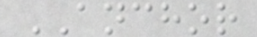ANCHOR
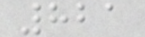821
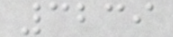3239
